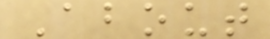About
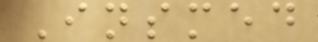Insmed
